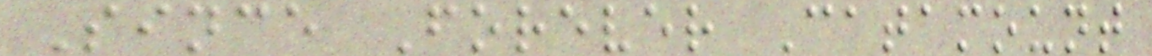Since Forever Catamount
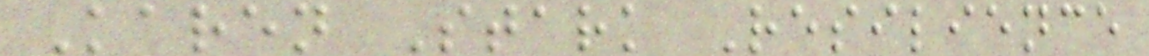Karen Stark Resilience
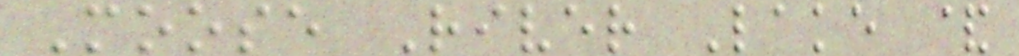Moose River Lake &
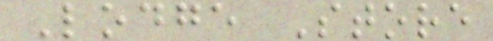Lodge Store
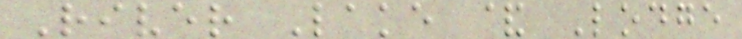River Lake & Lodge
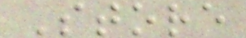Store
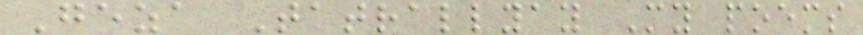Geza Tatrallyay My poems
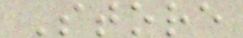Store
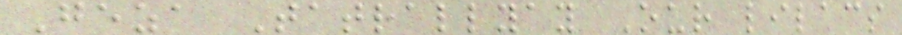Geza Tatrallyay Our lilacs
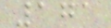171
